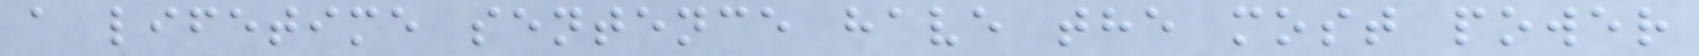a lifetime sentence have the most power
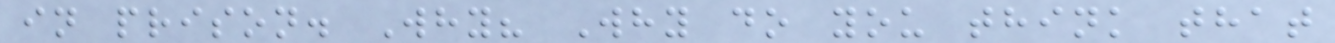in prison. Why? Why do you think that
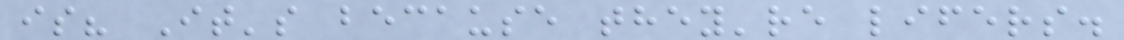is? It's because they're lifers.
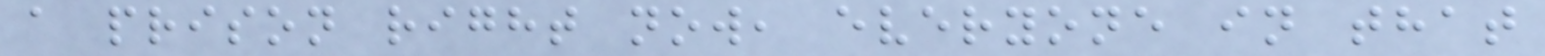a prison right now, everyone in that
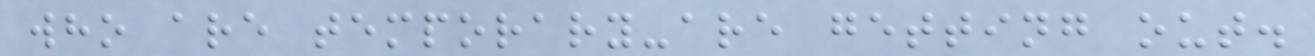who are temporary-are getting out.
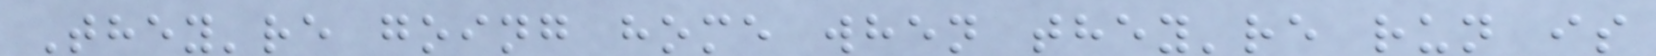They're going home when they're run is
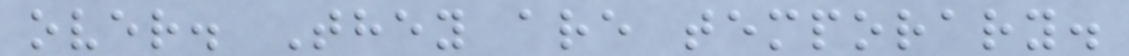over. They are temporary.
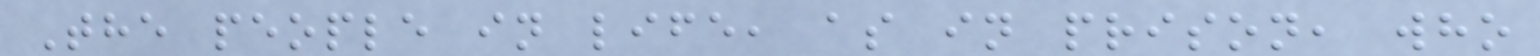The people in life, as in prison, who
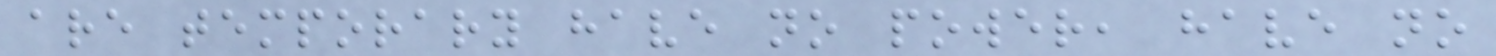are temporary have no power, have no
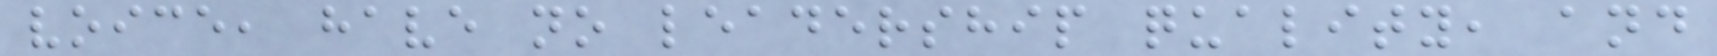voice, have no leadership quality, and
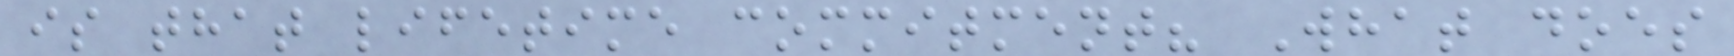is that lifetime commitment? What does
